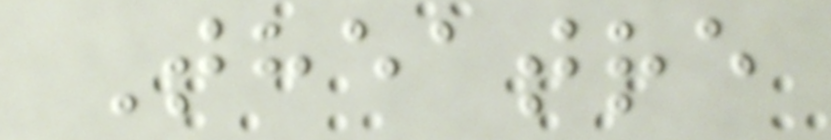Theatre
